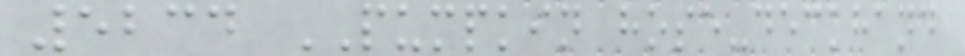5234 PUMPKIN hose-deckhand
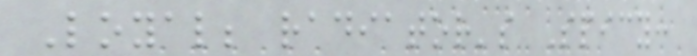Loyal; radiator's Spicy:
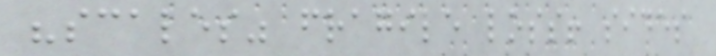"scales" fragile loss! sides
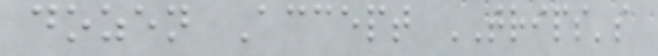dozen Accept TRIPS's
